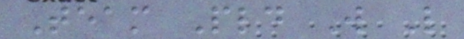Team Pld W L
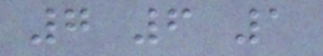7 6 1
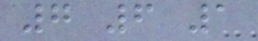7 6 1
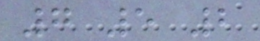7 5 2
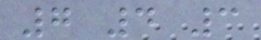7 4 3
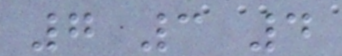7 3 4
